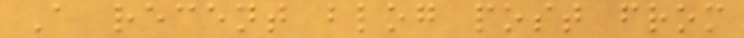A recent blog post from
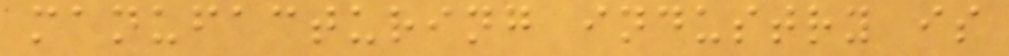manufacturing industry is
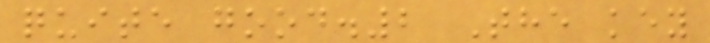quite good.2 The key
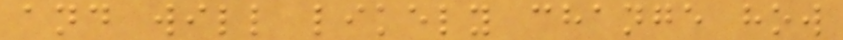and will likely change how
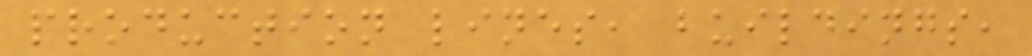production lines, buildings,
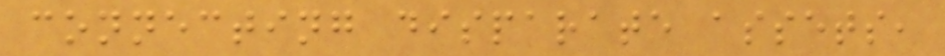connecting disparate assets,
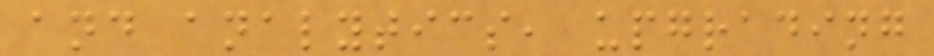and analytics, upgrading
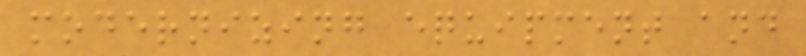modernizing equipment and
